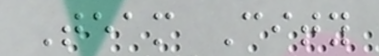Team City
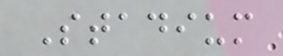Stadium
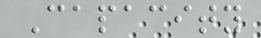Capacity
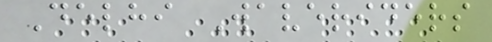Delhi Waveriders
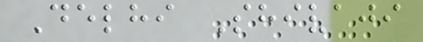Delhi Shivaji
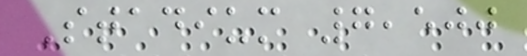Stadium 7,500
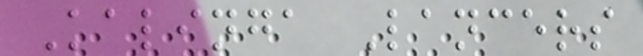Kalinga Lancers
